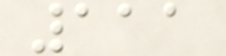111
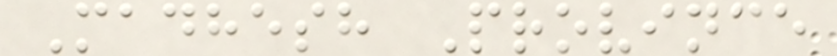Madhesh Province
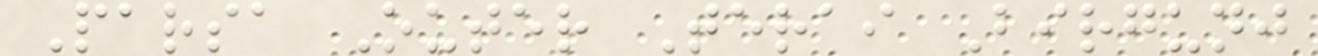Parsa Outer Terai Birgunj
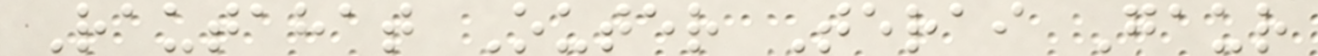Rautahat Outer Terai Gaur
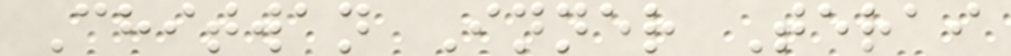Chitwan Inner Terai
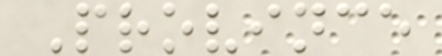Province
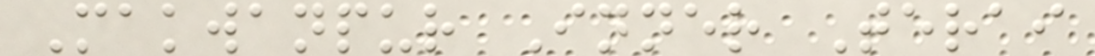Makwanpur Inner Terai
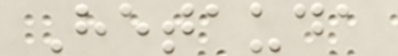Hetauda
